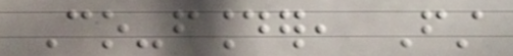Co-founder, First
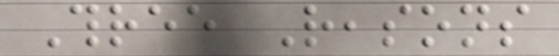Three Reasons
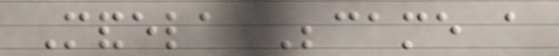Mandela Became a
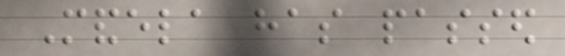Mandela has passed
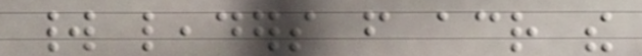world leaders from across the
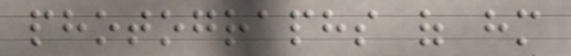photographs of him
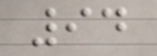94
